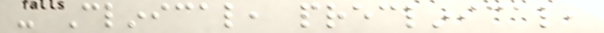- Clinical, preclinical,
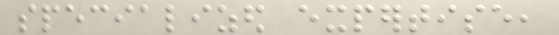specialized expertise,
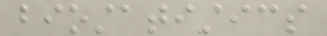biostatistics
